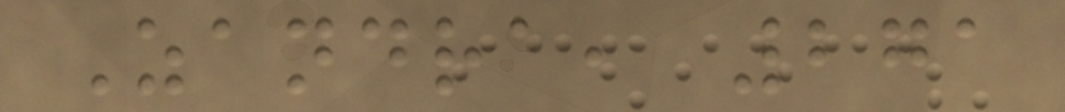Zandra, 271
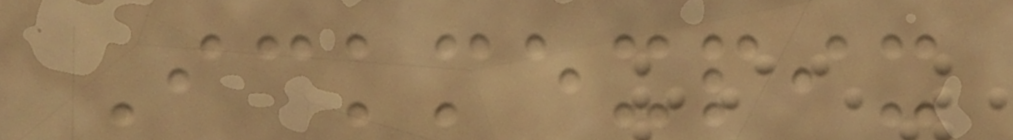Ickmexpix
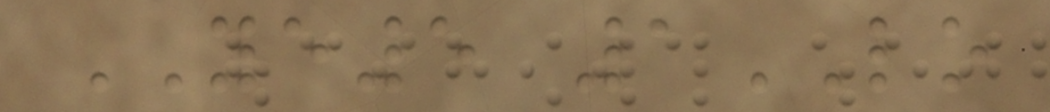YE5 1LO
